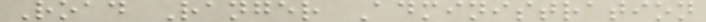Road Ranger Administration
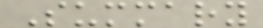Summary
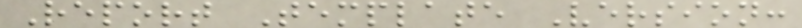Report Template Version:
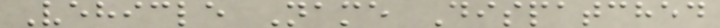Vehicle Name Dispatched
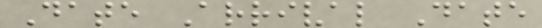Date Arrival Date
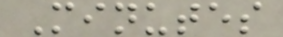Minutes
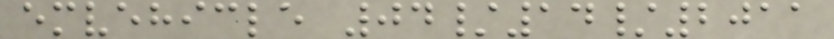emvehicle 04/14/2011
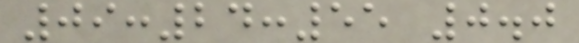09:24:55 0.0
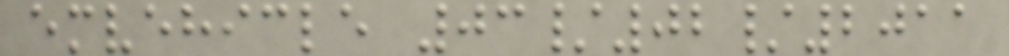emvehicle 03/02/2011
